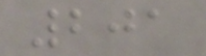201
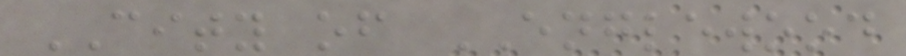CITY of ENGLEWOOD
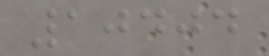10404
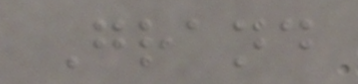Grand
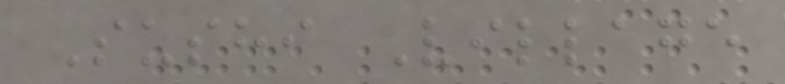Sushi Village
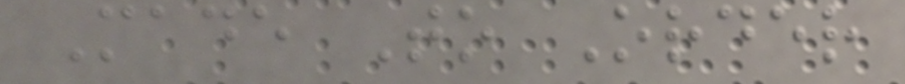Made To Order
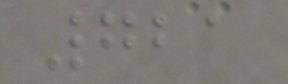721
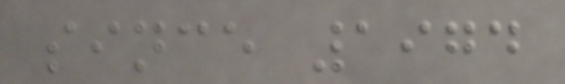since 1974
